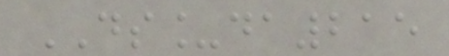DS_da215
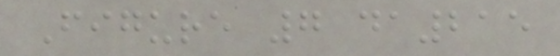Figure 7 da215
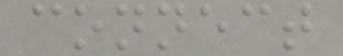connect
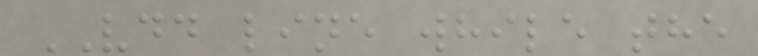VDD line while the
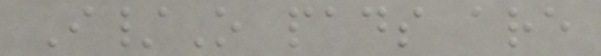I/O pads are
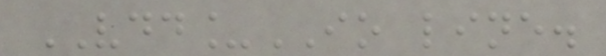VDD_IO line.
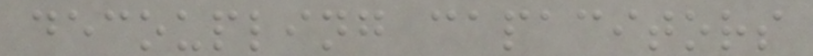decoupling capacitors
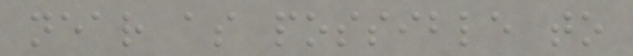near as possible to
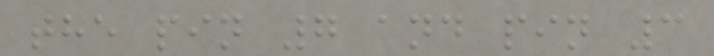the pin 7 and pin 3
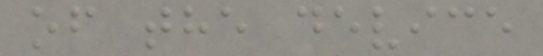of the device
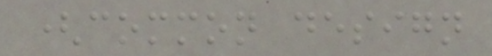(common design
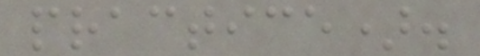practice).
